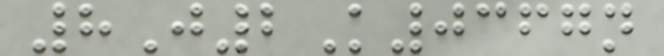8J2K0367n
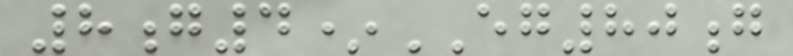8g4*EG80g
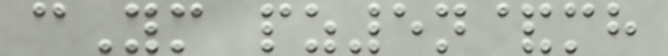cYm pz5n&mh
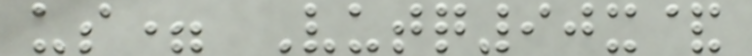us= Vutq90x&
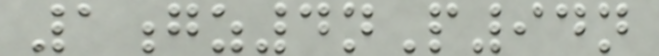1gz4nP94n
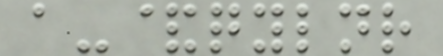a-&qylnr
